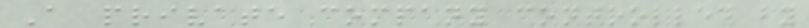A private company controlled by
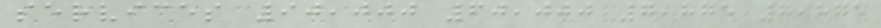services 90,000 60,000 7,875 7,875
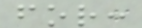for:
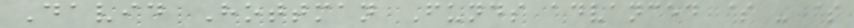David Hottman Funds advanced $ - $
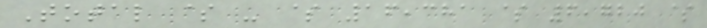Total $ - $ 16,381 $ 6,720 $
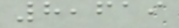8,619
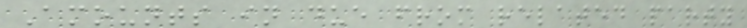Amounts in due from related party
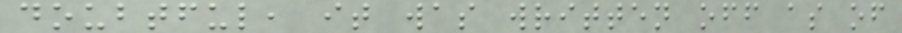doubtful, it was written off as of
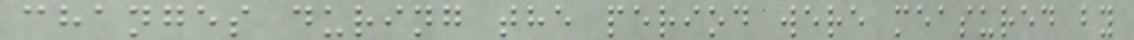changes during the period were measured by
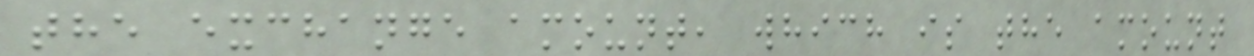the exchange amount, which is the amount
